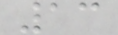13
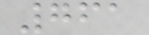761
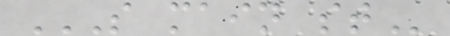S MAIN ST
